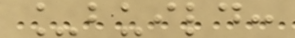_build:
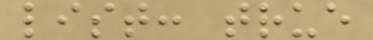list: true
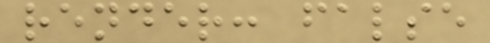render: false
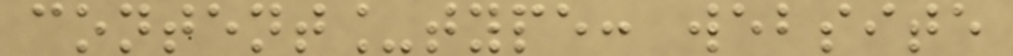content_type: website
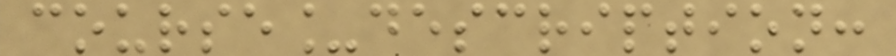course_description:
